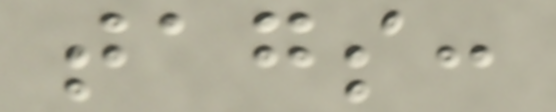tags:
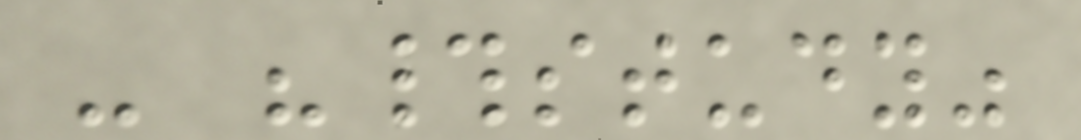- "#study"
